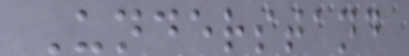Understand
